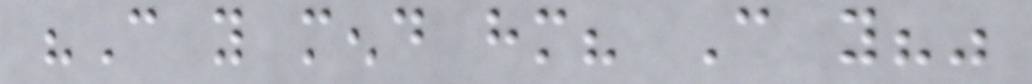"Can you mend him? Can you?"
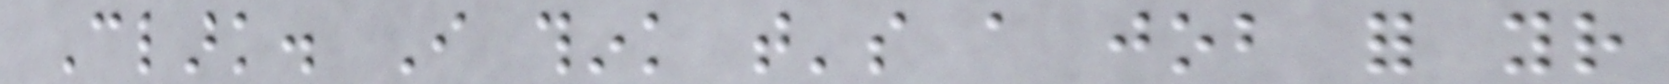Clark. I think that's a job for your
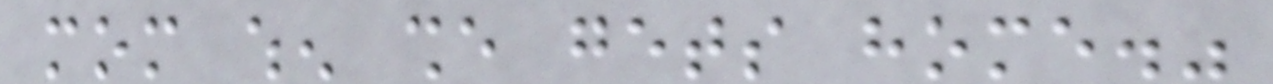mom when she gets home."
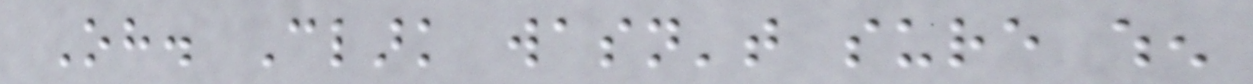Oh. Clark wasn't sure when
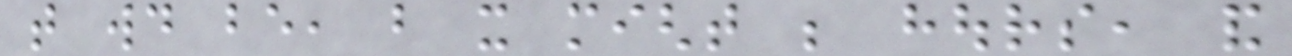that would be, but it might be hours, and
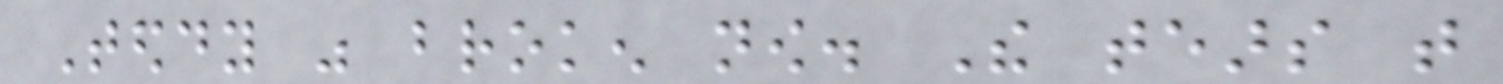Teddy was broken now. The tears that
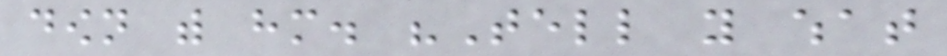down with him. "Tell you what
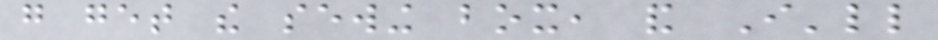go get the sewing box, and I'll
